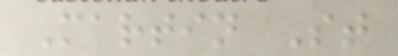Martin St
